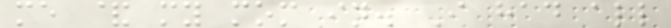me & my mom in. I had all
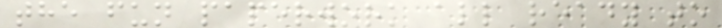the fun paperwork all ready to
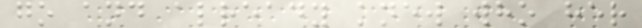go and already knew who her
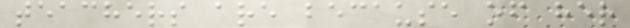teachers are because of her
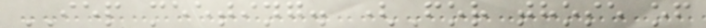IEP meeting. (For those of
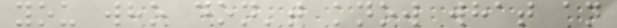you who don't know what an
